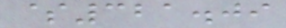$321.09
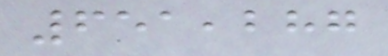651,287
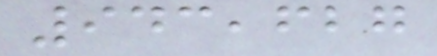943,627
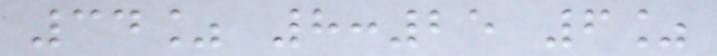34% 8:25 6%
